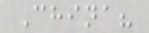China?
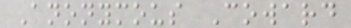Anonymous Coward
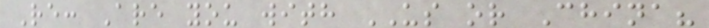Re: Are you with US or China?
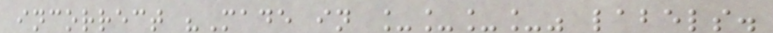incorrect "Made in ____" labels.
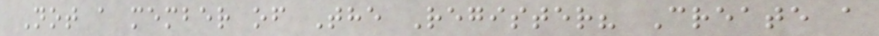Not a member of The Register? Create a
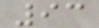93
